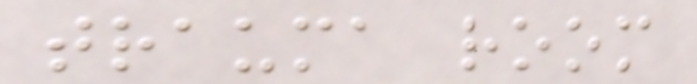trauma room
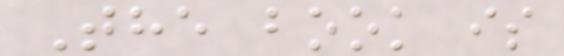The book is
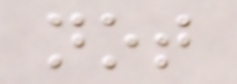not
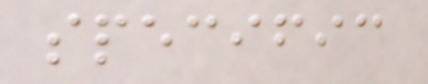specific
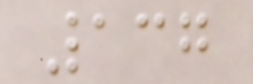137
